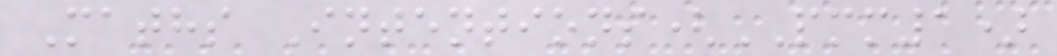Maths Intentions(PMM1)
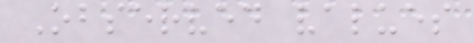Observed values
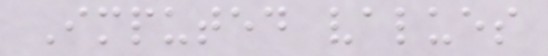Imputed values
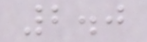2.0
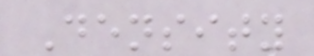Density
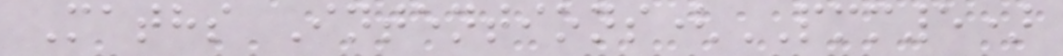Maths Intentions(PMM5)
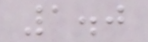1.0
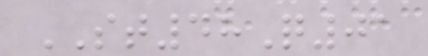ST48Q01
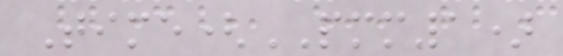Time(PMM1)
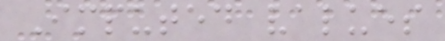Imputed values
